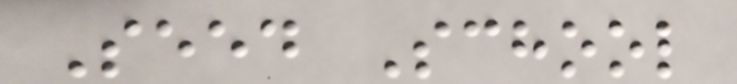Seed School
